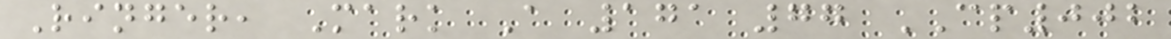Ringer, Mark A 171 77 CP002
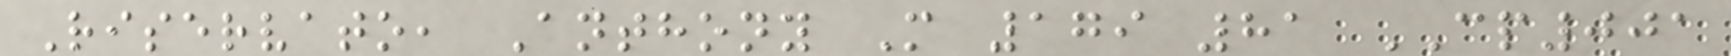Riservato, Anthony M 179 81 CP001
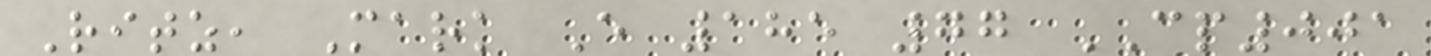Ritz, Mark E 185 77 CP001
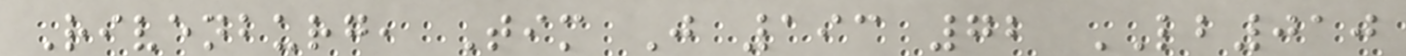Rivenburg, Tim J 193 72 LB010
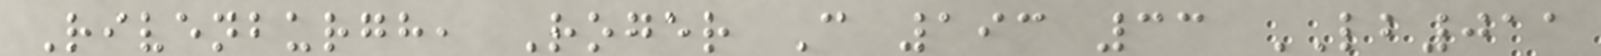Rivenburgh, Roger C 193 33 LB011
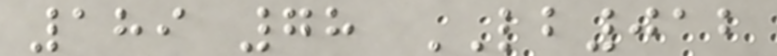189 78 LB012
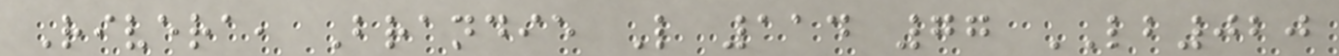Rivera, Brandie L 114 77 LB020
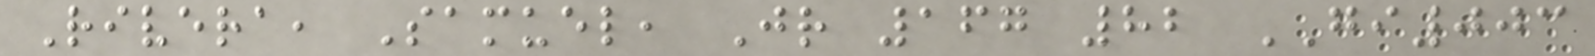Rivera, Samuel, Jr 167 82 GI003
